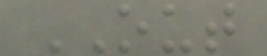OUT
